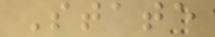State
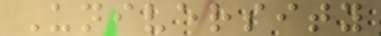University
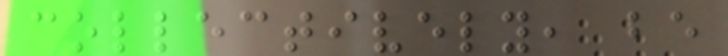collectively, be
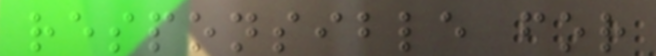responsible for
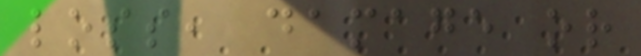loss, damage or
